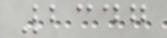2347
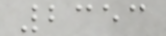2353
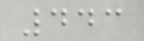443
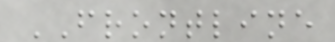FRONTLINE
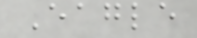Eagle
